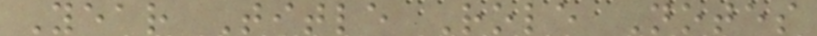Year Title Role Notes
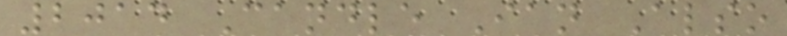2014 Candle Ian Also
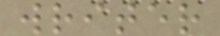writer
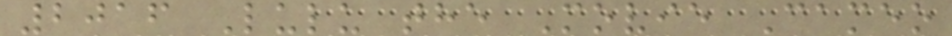2016 Lulu the Movie Cameo
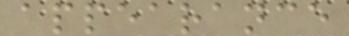appearance
